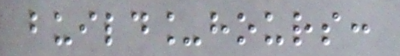build_hours:
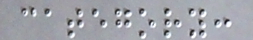category:
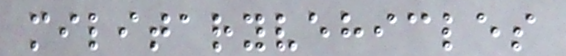militaryvehicles
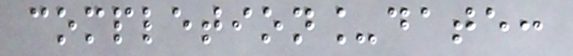completion_date:
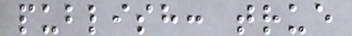publish: true
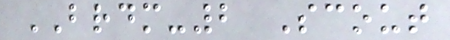BRDM-2 Scout
